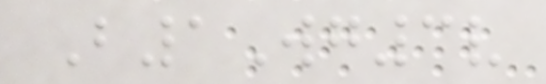B1Wg3v
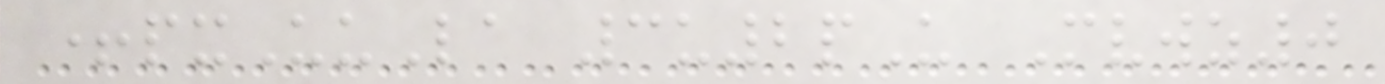+pxUuLa 3u2pU Mvwz0
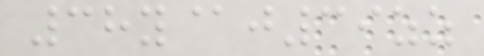38y@j39zz
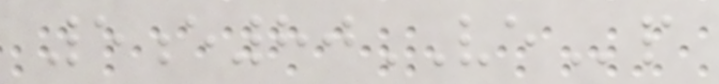5e80VEp
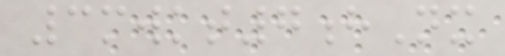3mwkt7hNx
